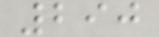290
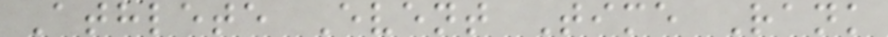Athlete Event Time Rank
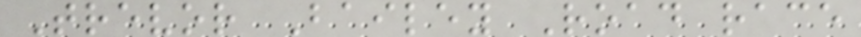Trevor Bailey Road race
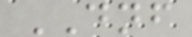DNF
